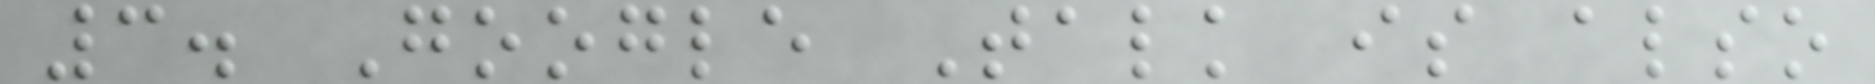3. Google Talk is also
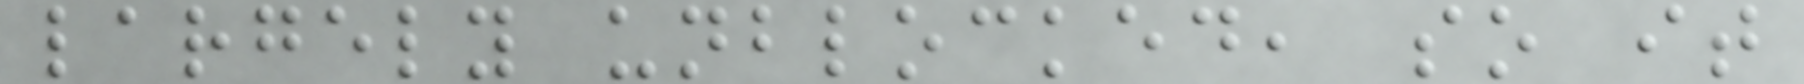largely unblocked, so it
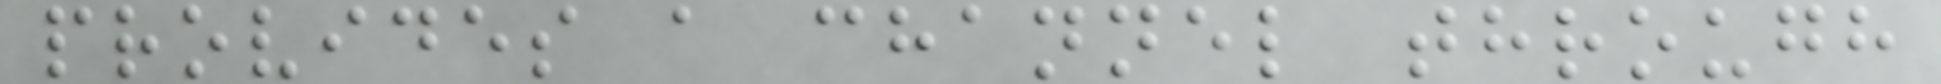provides a channel through
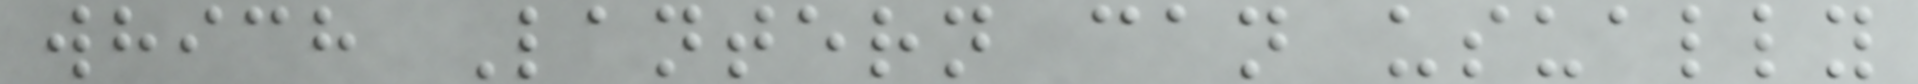which Lantern can usually
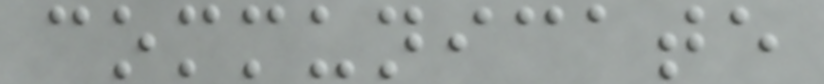communicate
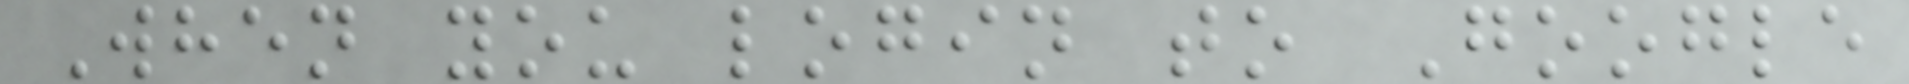When you login to Google
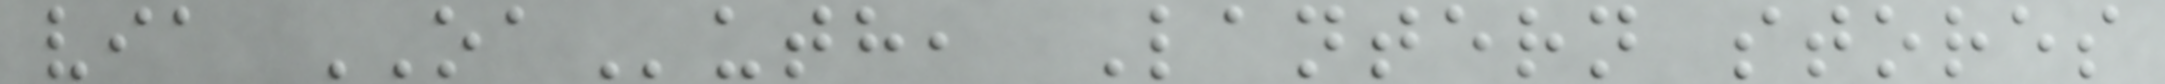via OAuth, Lantern stores
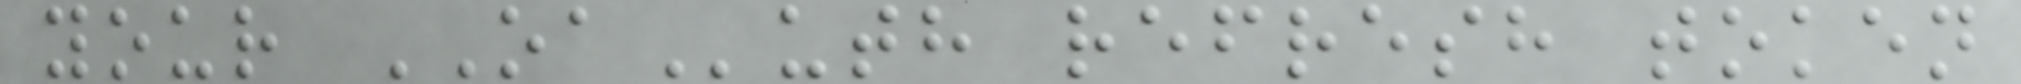your OAuth refresh token
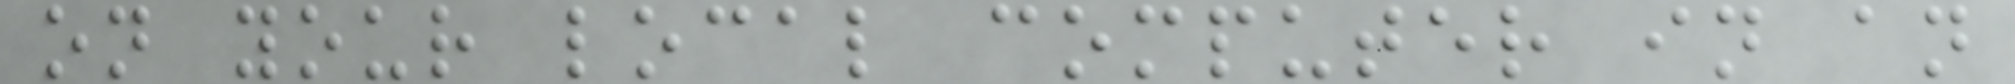on your local computer in an
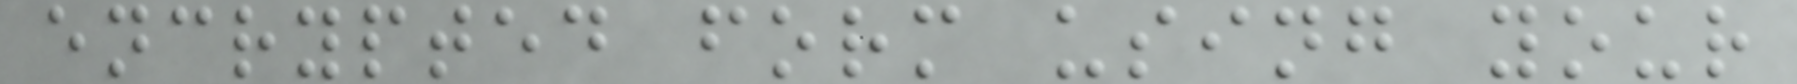encrypted form using your
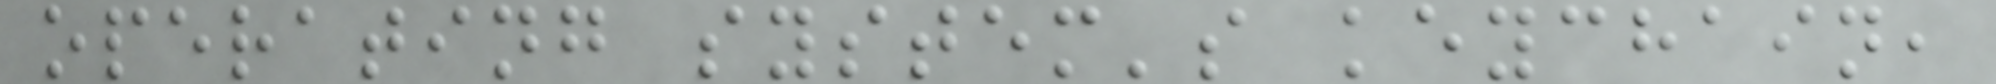operating system's keychain,
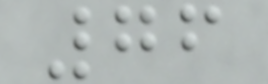76
